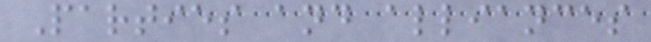Parties and alliances
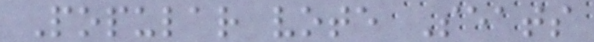Popular vote Seats
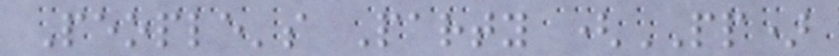People's Party (PP)
